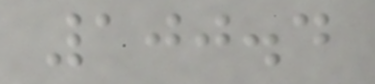100.4
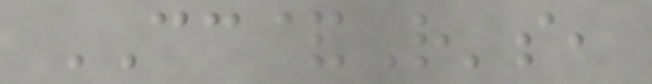CC&R's,
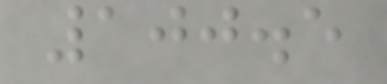100.5
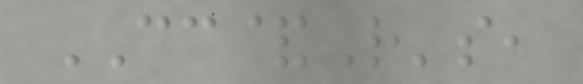CC&R's,
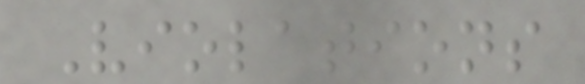Violations
